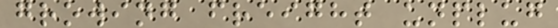growing freight unplug
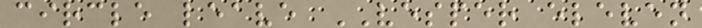circle leave VESPER eleven
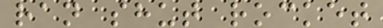ran shut rocket
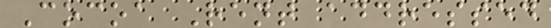Cocoa Rent addressed
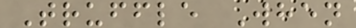Truffle When
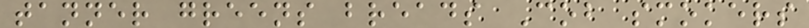tanner greens breads Cob smokers
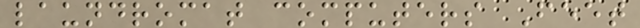laundromat computers Feet
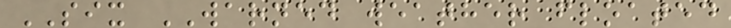SIX WARNED weather floated
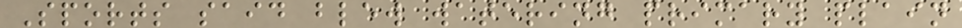Sports said blew watering primary plain
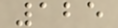125
